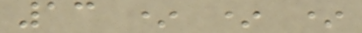13 * * *
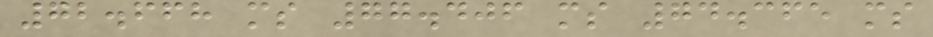72.668 ms 77.406 ms 74.365 ms
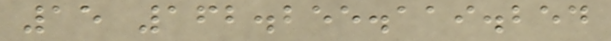15 162.255.119.254
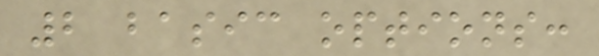2 basic options:
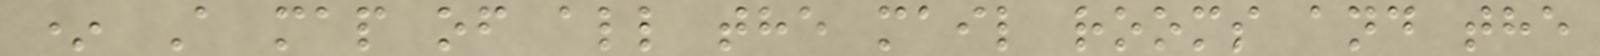* A map of all the mail rooms and the
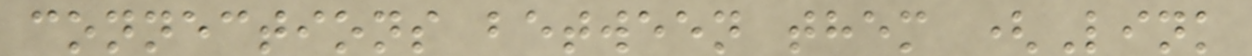connections between them (Link
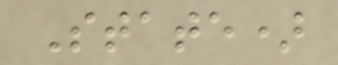State)
